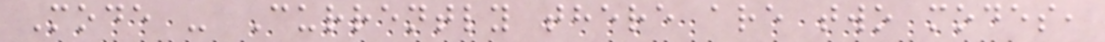Mode - Currently there are two modes,
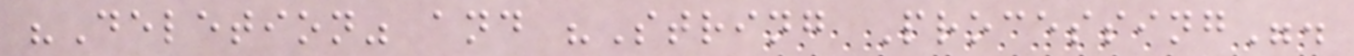"Deletion" and "String Processing".
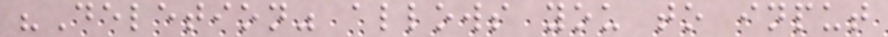"Deletion" allows you to input
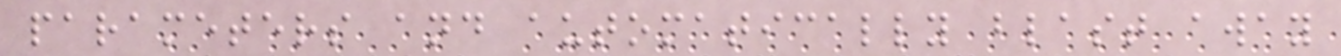parameters and automatically blast away
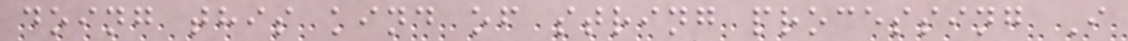doing this kind of string processing I
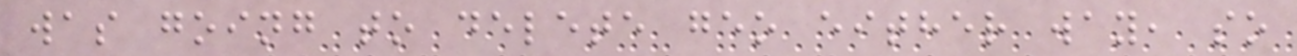was going to delete geo either way, so
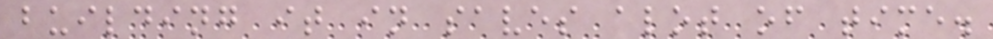building it in saves alot of time.
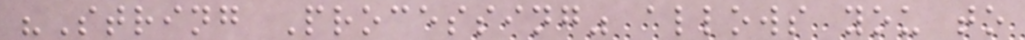"String Processing" allows you to
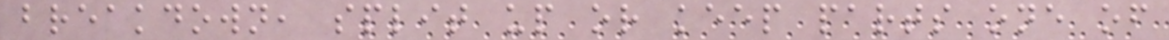breakdown, split up or keep parts one of
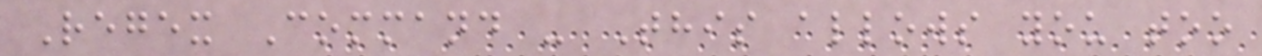Regex Command - This allows you too
